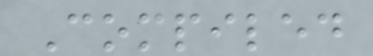Compiled
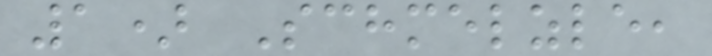1) Schmelzle,
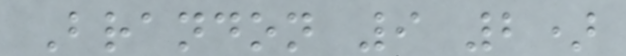Brandon 9 2)
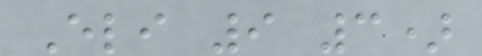Eli 9 3)
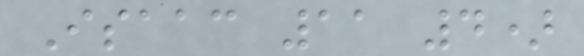Isaac 11 4)
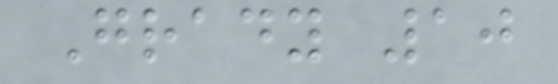Grady 10
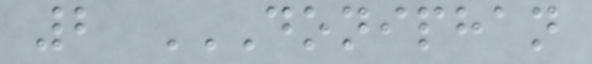2 DONIPHAN
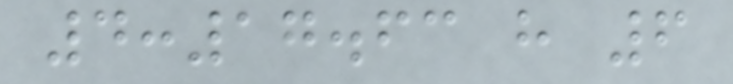4:17.63 h 6
